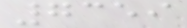7359
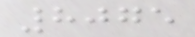8075
